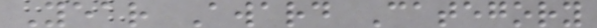Year Award Category
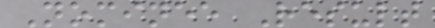Nominee Result
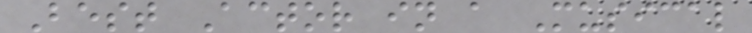Best Actor in a Musical
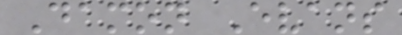Damon Evans
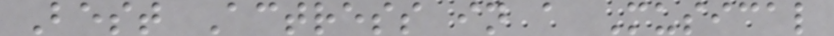Best Actress in a Musical
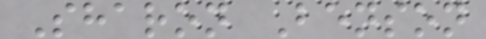Sharon Benson
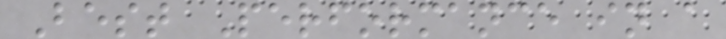Best Performance in a
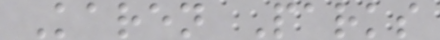Karen Parks
